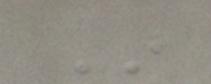In
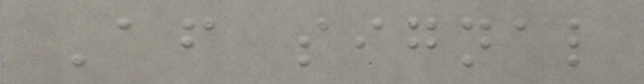After signal
